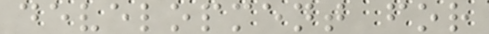development for
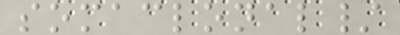somaclonal/
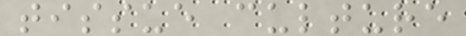tissue culture
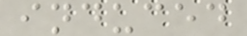induced
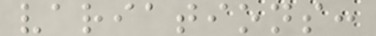variations:
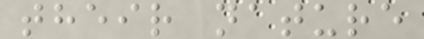their nature
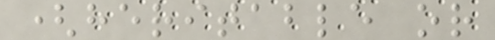(heritable or
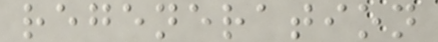regeneration
